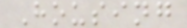Housing
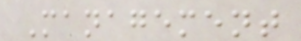Management
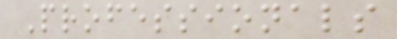Professionals
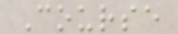Course
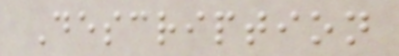Description
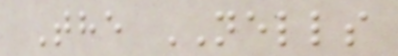The NELLS
